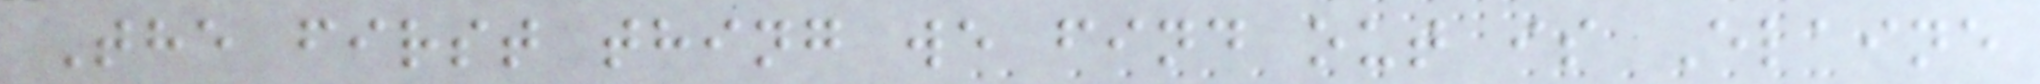The first thing we find out is Elaine
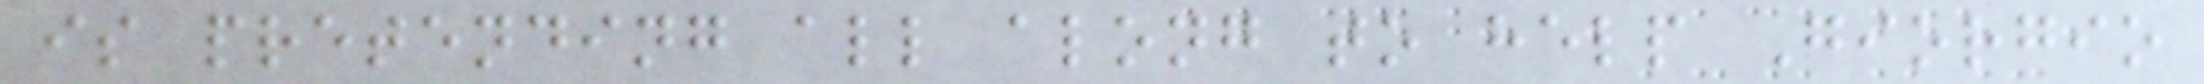is pretending all along to help Giorgio
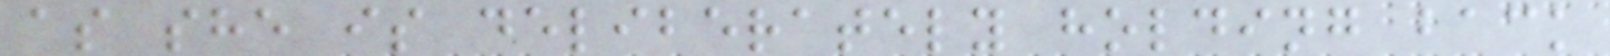as she is deliberately holding back
